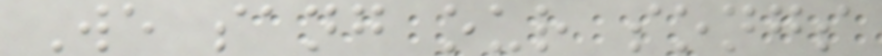We sang our songs
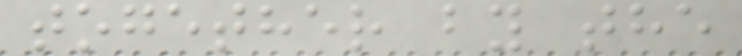together by the
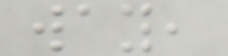way,
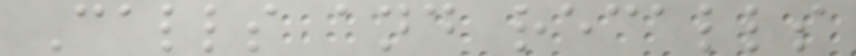Calls and recalls
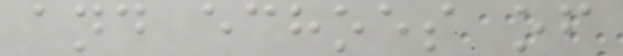and echoes of
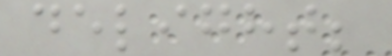delight;
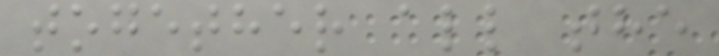together all the
